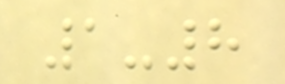1-8
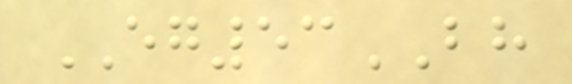EG53BH
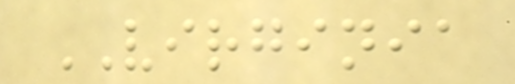VIRGINIA
